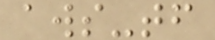aws-tf
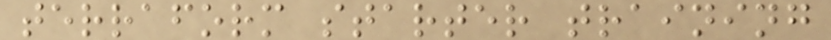terraform starter training
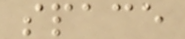space
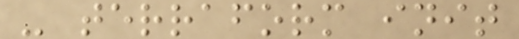- terraform init
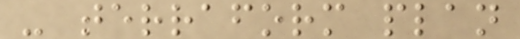- terraform plan
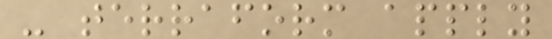- terraform apply
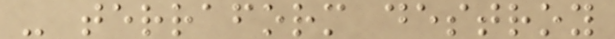- terraform destroy
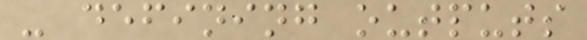- defining outputs
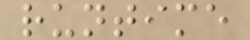runtime
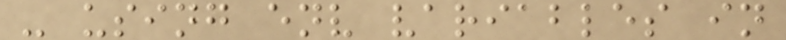- using env variables in
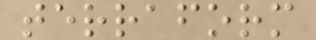terraform
